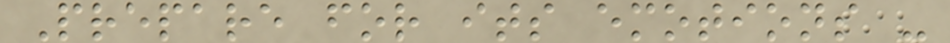Prepare for its emotions -
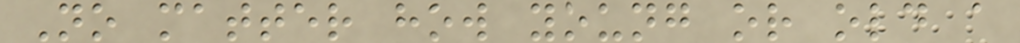No matter how young or old a
